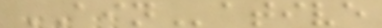AINative
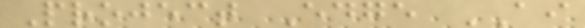Project Edge AI
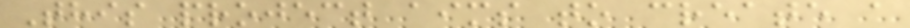This project aims to create a
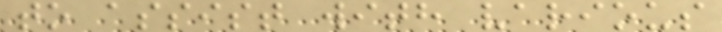to assist with various
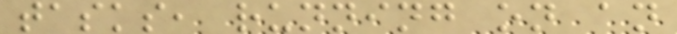tasks, running on an
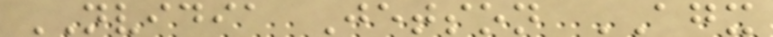NVIDIA Jetson AGX
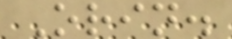Orin.
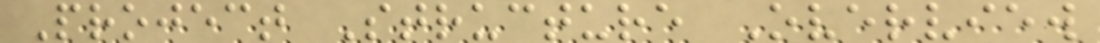Project Structure Overview
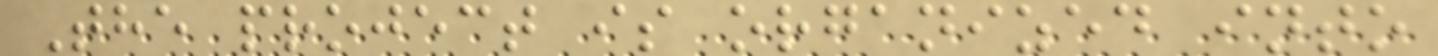The project is organized into
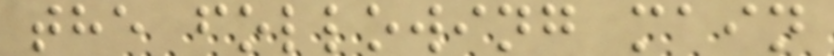the following main
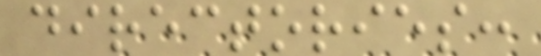directories:
